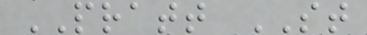PRATT ST
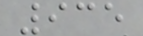935
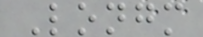Longm
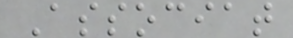Associat
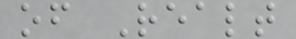of Realt
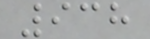938
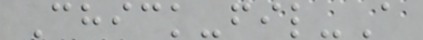Chick-fil-A
